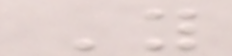You
